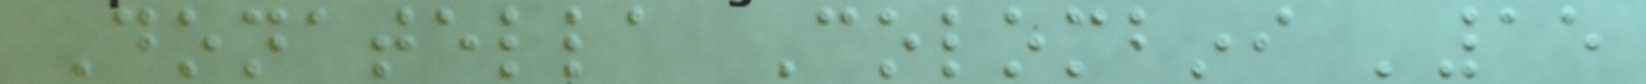Donatella Colombini '15
